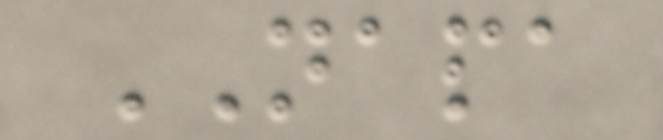NAPA
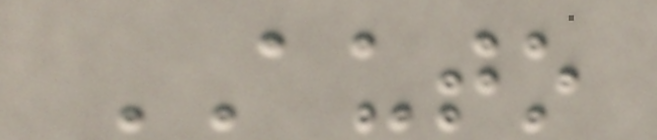AUTO
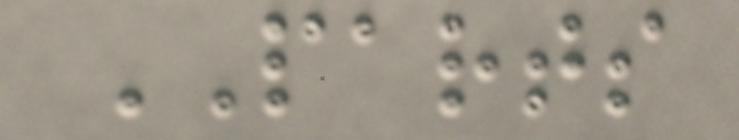PARTS
